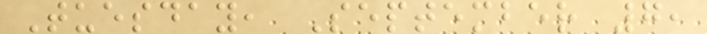Tuesday, September 7,
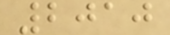2010
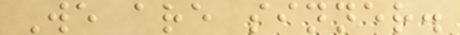We are sinner.
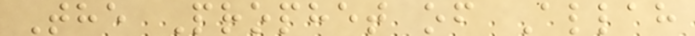The Prophet of Allah
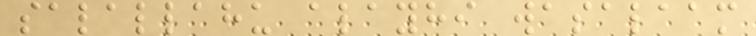salallahu alayhi wasalaam
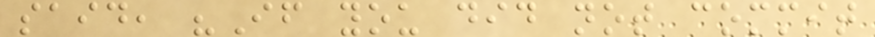said, "If you did not commit
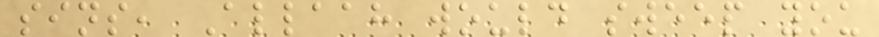sins, Allaah would sweep you
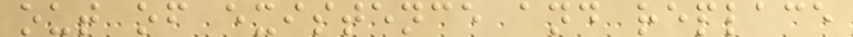out of existence and replace
